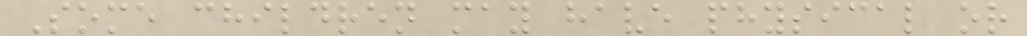Some children may have physical or
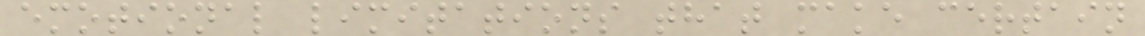emotional limitations that make certain
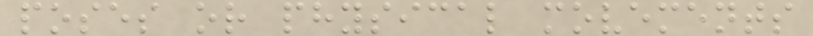poses or physical movements
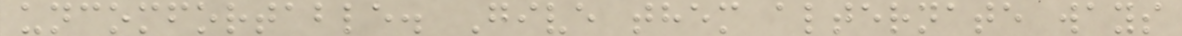uncomfortable. Give them alternate ways
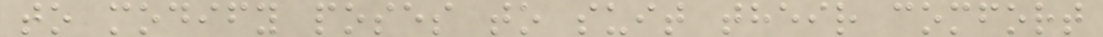to modify poses to suit their comfort
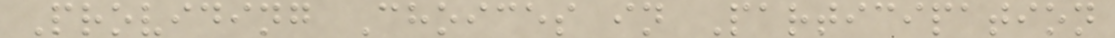Providing Choices in Participation
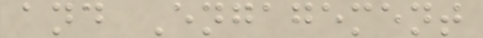and Engagement
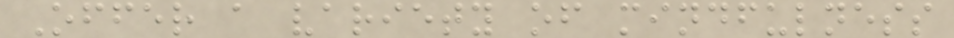Offer a variety of mindfulness
